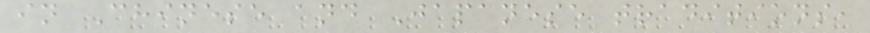in Chinese and Japanese traditions,
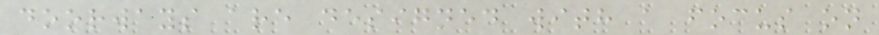doorways are designed with a focus on
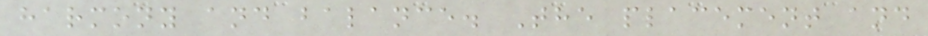harmony and balance. The placement and
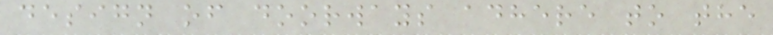design of doorways adhere to the
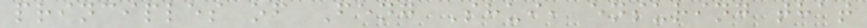principles of Feng Shui, ensuring that
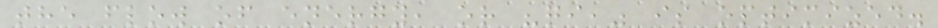the flow of energy, or "qi," is optimized.
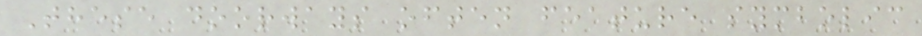These doorways often feature symbolic
